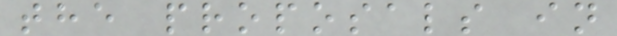the proposals in
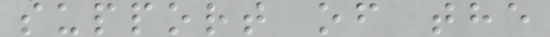support of the
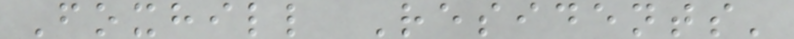Foxhill Residents'
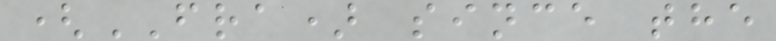(FRA) since the
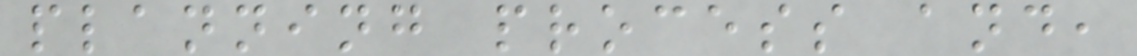planning process and,
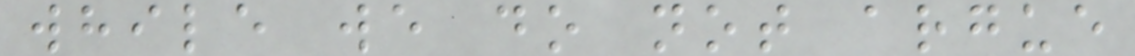while we do not argue
